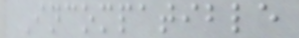Incompatible
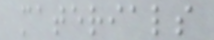materials
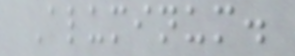Aluminum.
